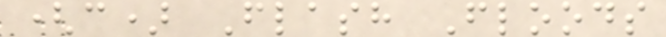(c) Flash Floods
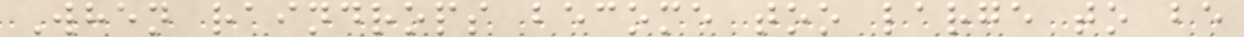When raindrops become too large to be
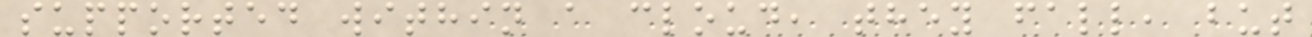supported within a cloud, they fall, but
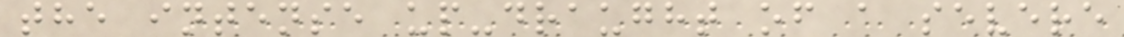the intense up-draught of a severe
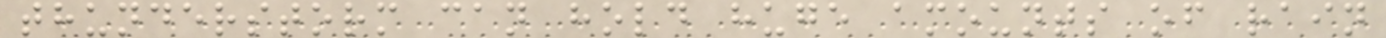thunderstorm can hold huge amounts of rain
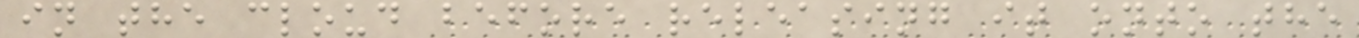in the cloud before releasing it onto the
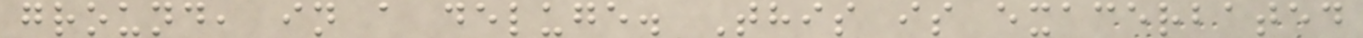ground, in a deluge. This is exacerbated
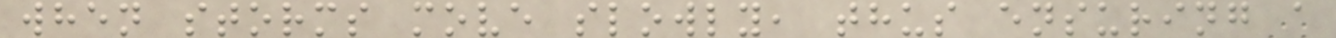when storms move slowly, thus ensuring a
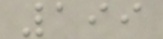199
